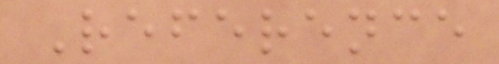Reference
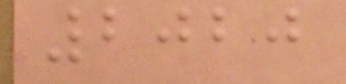2020
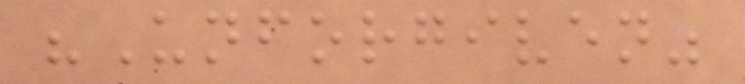"Unforgiven"
